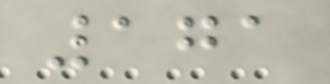171
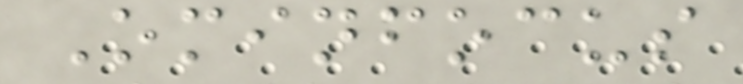Ominfocus
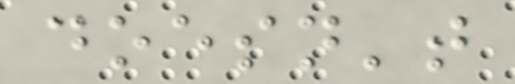doesn't
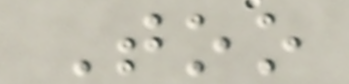Too
